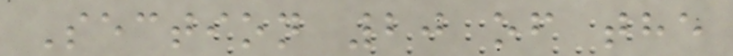Section 20 of the
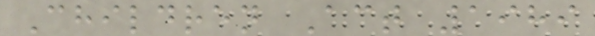Children Act 1989
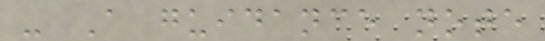- A guidance note
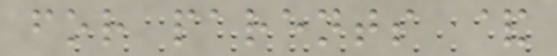for parents &
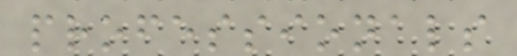professionals
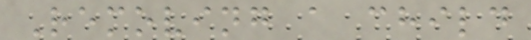Removing a child
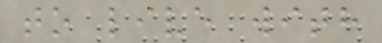to live with
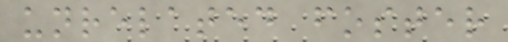unrelated foster
